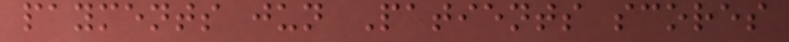payments jun Patients scores
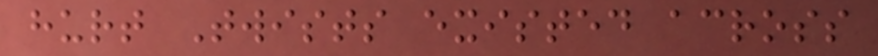hurt Twists existed across
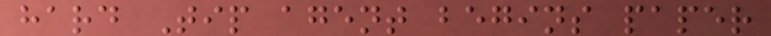hard Tip agent begins paper
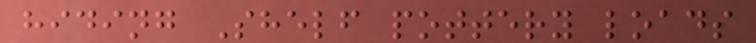hiding Shelf pottery loads
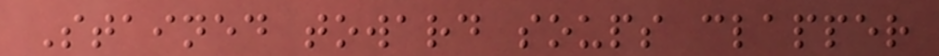Stained toward soups clapper
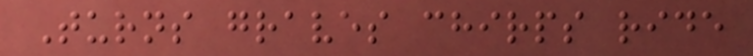Turns graves chirps ride
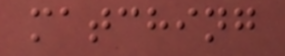matching
